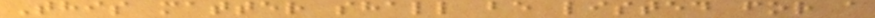This matter shall be listed for a
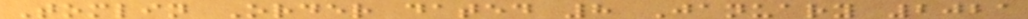Tomlin Order dated 8 January 2021
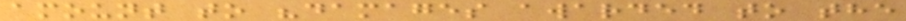amount to "damages awarded to the
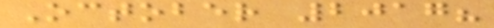October 2017?
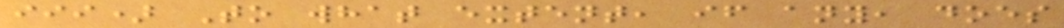iii) To what extent, if any, does
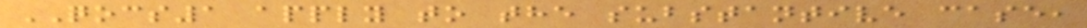QOCS1 apply to the substantive case,
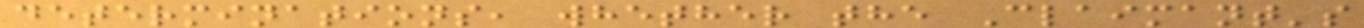determinations, whether the Claimant's
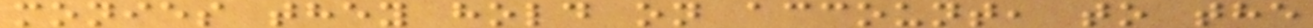monies they hold on account, to the
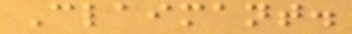Claimant.
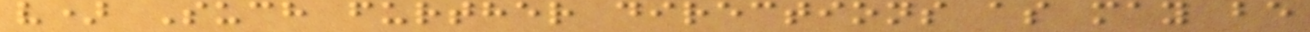v) Such further directions as may be
